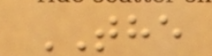THE
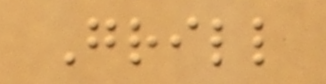Grill
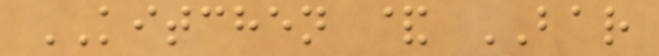KITCHEN & BAR
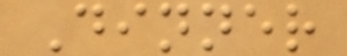Dinner
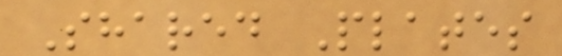Shared Plates
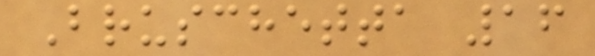Bruschetta 16
